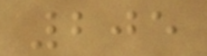205
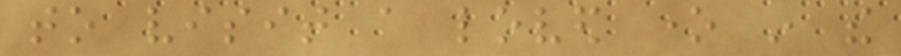to visit a loved one in the
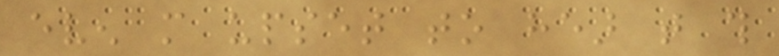even more upset to hear that this
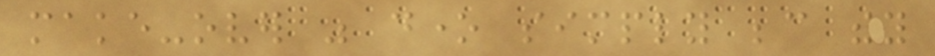make-over was done simply because they
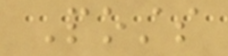Posts
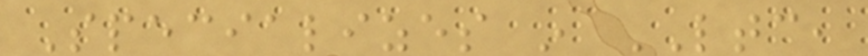Specializes in LTC,
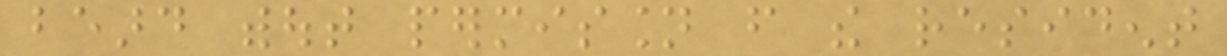beard without permission from the resident
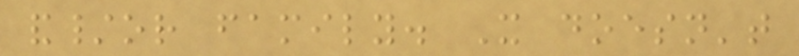and/or family. It doesn't
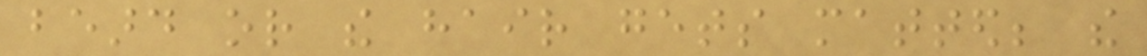beard or the hair gets matted; the
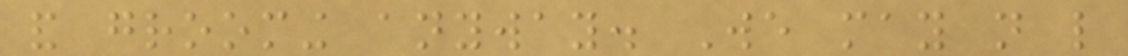and grooming anyway. We may not like
